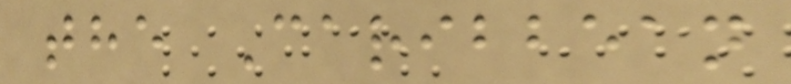the Caribbean
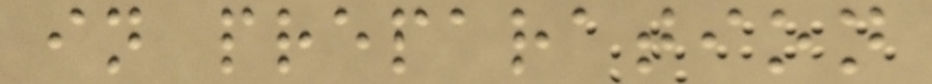in preparation
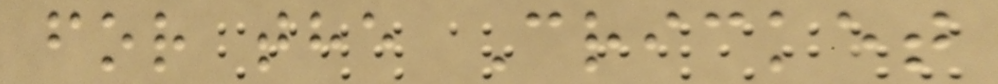for the Cricket
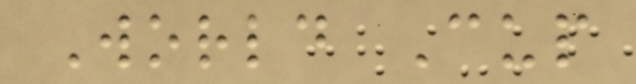World Cup
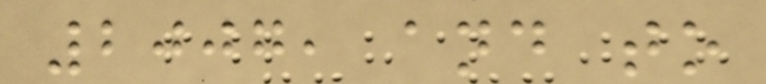2007, and to
